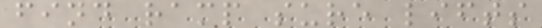find ramp sure lifts
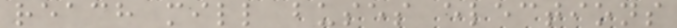reach mill buses elections
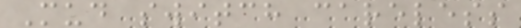Mud switch careless
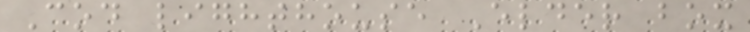Cod lighthouse Elder box
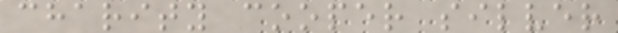charity cooper silver
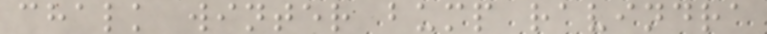chalk winter bump ravindra
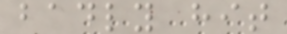badly hit
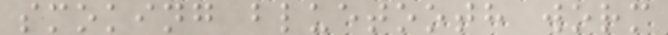smoking bluetooth worm
